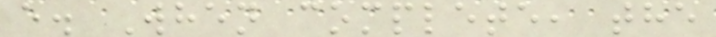e. When complete, the
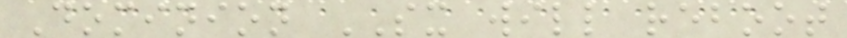Dominion SX will reboot
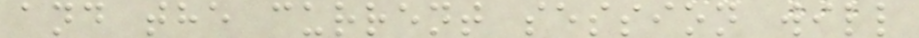and the current session will
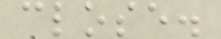close.
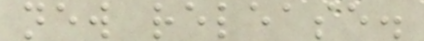new release.
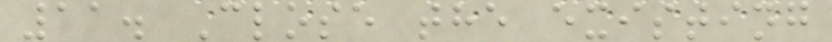11. Close the existing
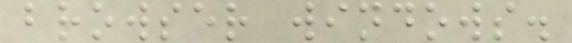browser windows.
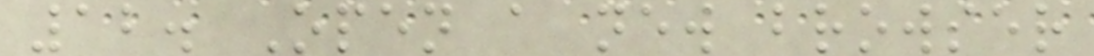12. Open a new browser
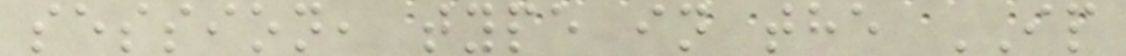session, type in the IP
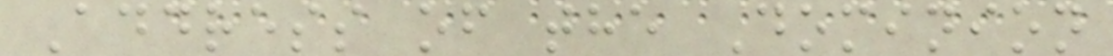Address of the Dominion
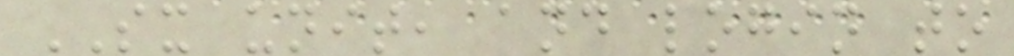SX unit, and login to
